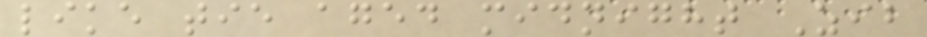like tie aged midnight Zib
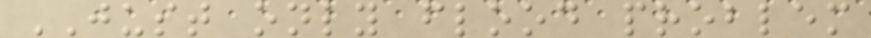JUST only flood problem
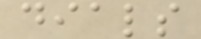dials
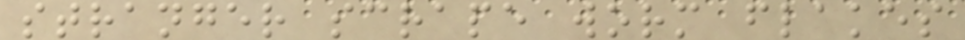stranger scrape worm flakes
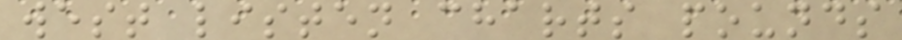west listen charts pounds
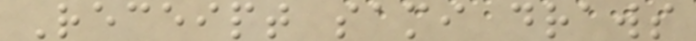Receipt sami draws
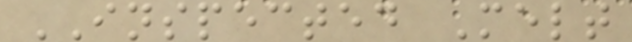INSPECTED Melt
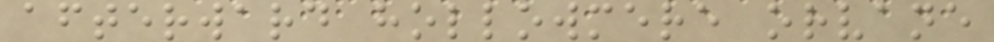afterward hollowmere orvane
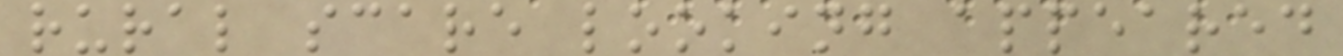rural scare looking appeared
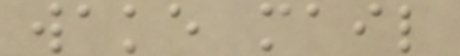wake mail
